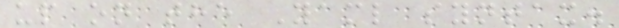up on the Yaml syntax.
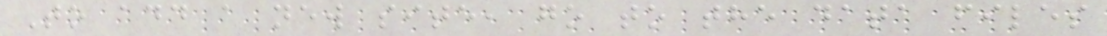To add a new site, go to the data files
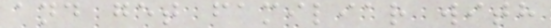and get familiar with
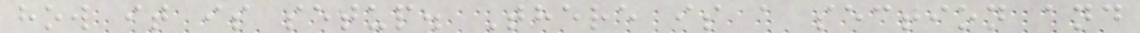how it is setup. There is a section and
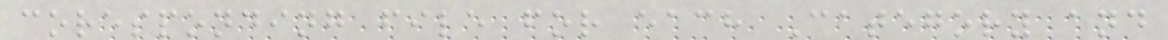coresponding file for each Category and
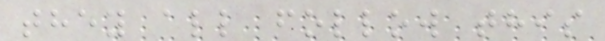they all follow this
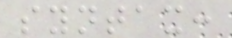syntax:
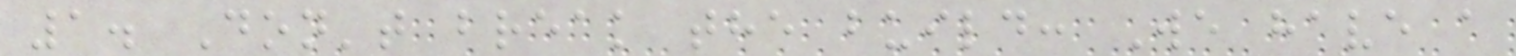1. Don't break the build: We have a
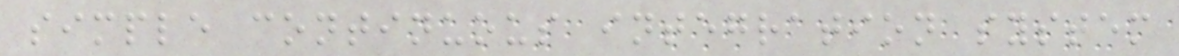simple continuous integration system
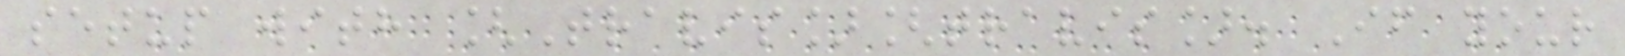setup with [Travis][travis]. If your
